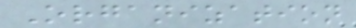Organization
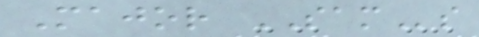Major SAMs
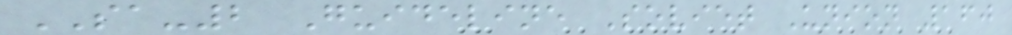SA-2 Guideline Soviet Union 160
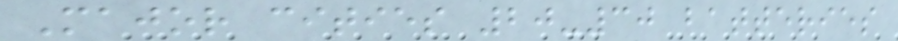Major cities 20-30 batteries
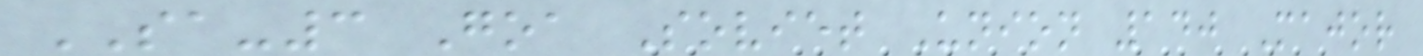SA-3 Goa Soviet Union 140 Major
